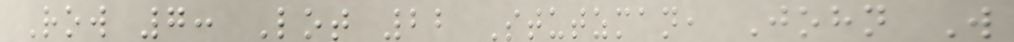Row 7: Lot 22 Stutzman, John W
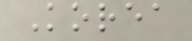Korea
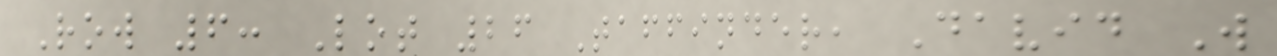Row 6: Lot 26 Taffinder, David W
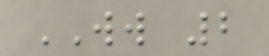WW 2
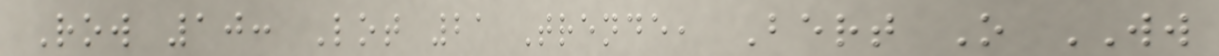Row 10: Lot 21 Trende, Bert O WW
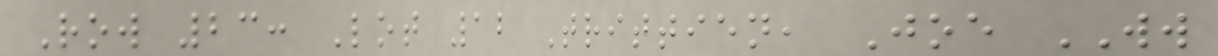Row 23: Lot 12 Trittien, Joe WW
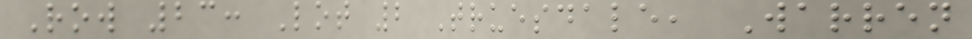Row 23: Lot 2 Truesdale, Warren
